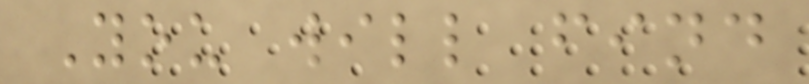You will find
